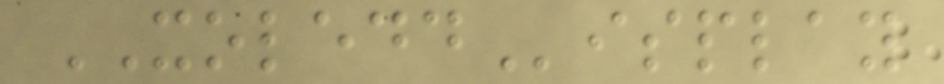XOLEDDisplay
